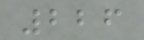226
